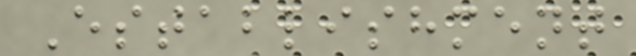Establishment
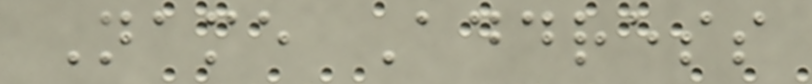Name Address
